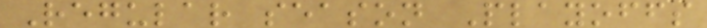Regular season Playoffs
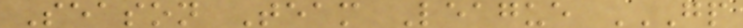Season Team League GP
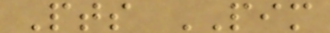Pts PIM
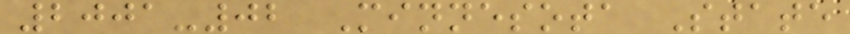2001-02 Minnesota State
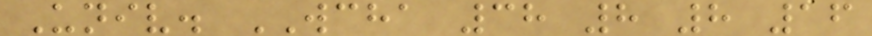Univ. WCHA 38 8 8 16
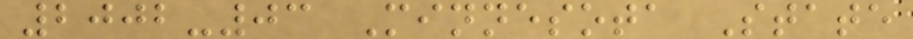2002-03 Minnesota State
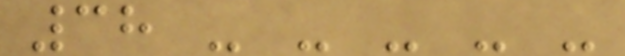38 - - - - -
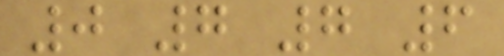0 7 7 6
